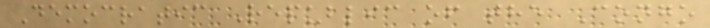Democratic Republic of the Congo
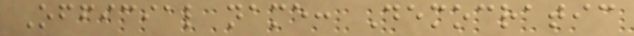Official name: Democratic
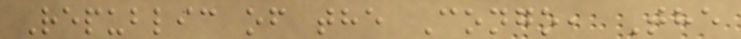Republic of the Congo, The
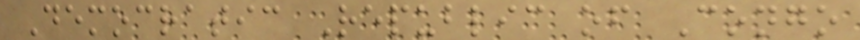Democratic Republic of Congo
